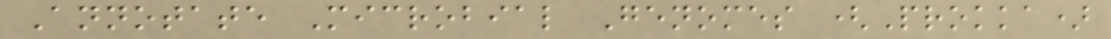Annotate Microbial Genomes (Prokka)
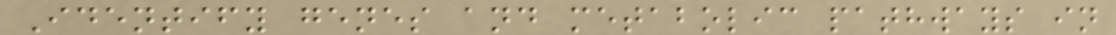Identify genes and metabolic pathways in
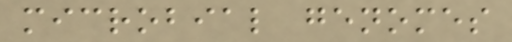microbial genomes
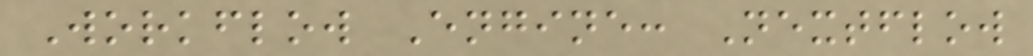Workflow Engine: Nextflow
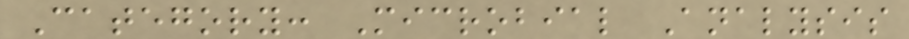Category: Microbial Analysis
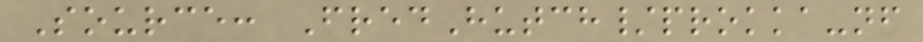Source: FredHutch/prokka-nf
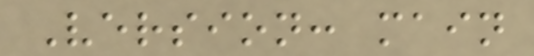Version: main
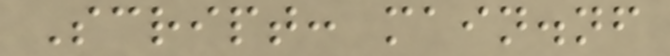Script: main.nf
